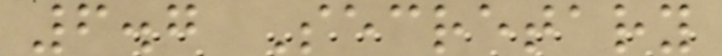6.7 Secretary
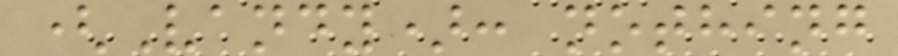(Vandy): nothing
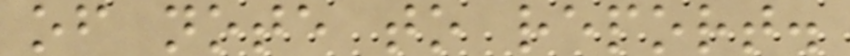of note to report.
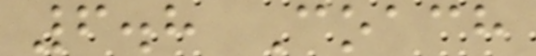6.8 Coach
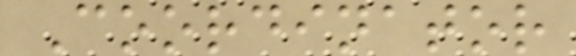Coordinator
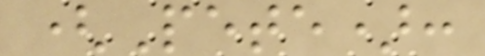(Pete):
